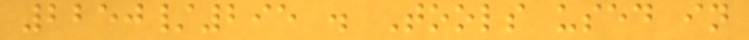2250/295 . Tools used in
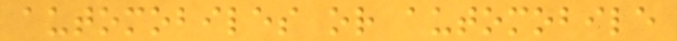automobiles or automobile
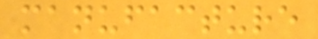manufacture
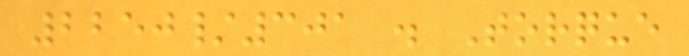2250/301 . Torque
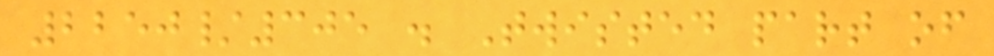2250/305 . Twisted part of
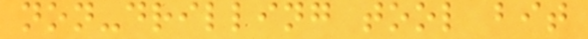non-drilling tool bit
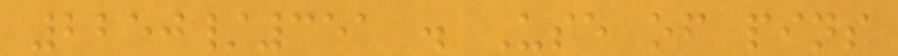2250/351 . Use of pins
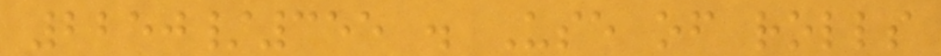2250/355 . Use of rolls
